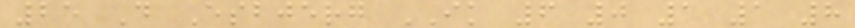25 D Esbjerg IK 6 0 1 1 8
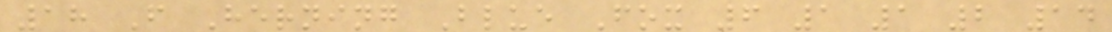18 F Herning Blue Fox 6 1 1 2 14
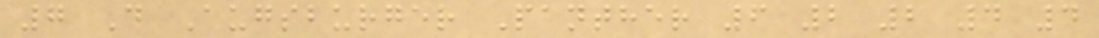7 D Augsburger Panther 6 2 2 4 4
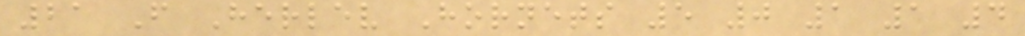21 F Herlev Hornets 5 0 1 1 4
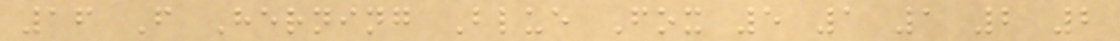16 F Herning Blue Fox 5 1 1 2 2
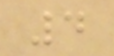4
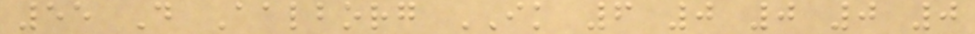55 D Aalborg IK 6 0 0 0 0
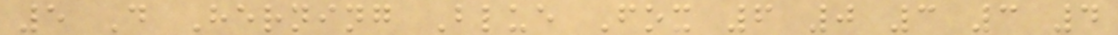5 D Herning Blue Fox 6 0 3 3 4
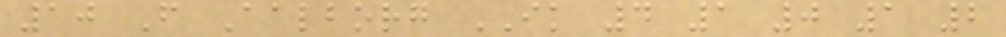10 F Aalborg IK 4 1 0 1 2
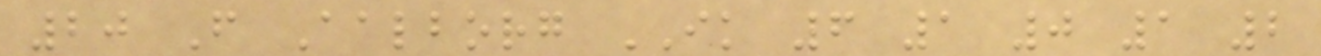20 F Aalborg IK 6 1 0 1 2
